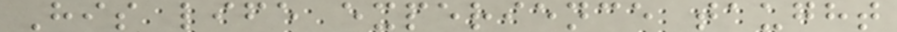His life experience taught
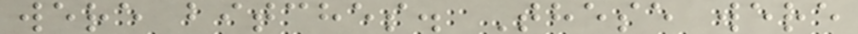were bitches. These were
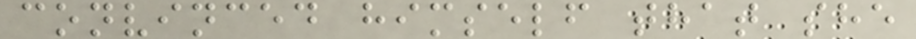convinced himself that she
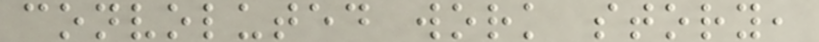convoluted work story,
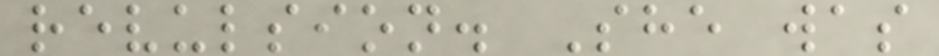revulsion. She was
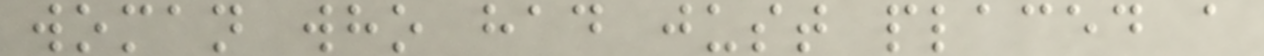woman who had just placed a
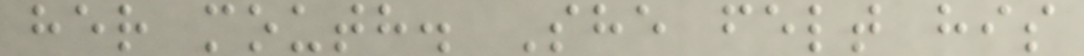her mouth. She felt his
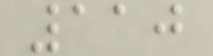110
